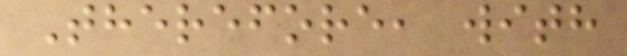Therefore, with
